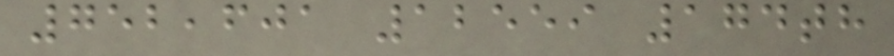752,601 12559 174th
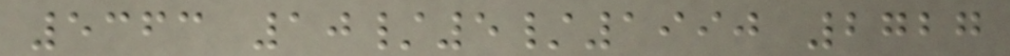5363 10/5/1990 2727
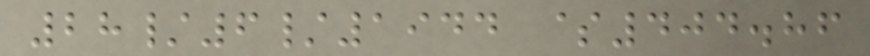28/6/1944 $404.86
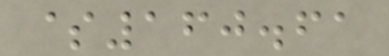$160.61
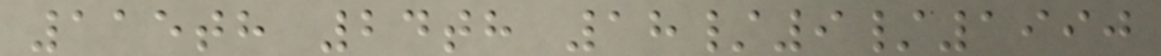115th 24th 18/9/1990
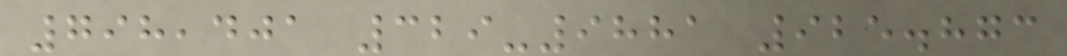798,401 329-9881 925.873
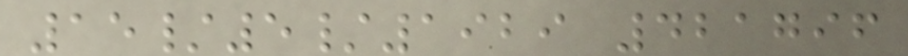15/5/1929 421796
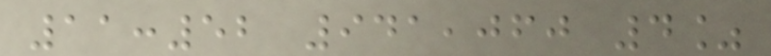11:52 941,060 4%
